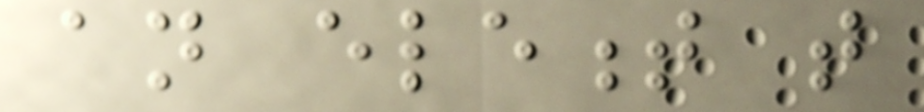an element that
